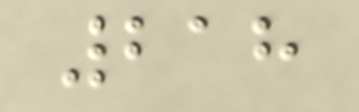218
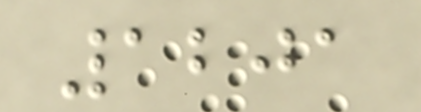1201
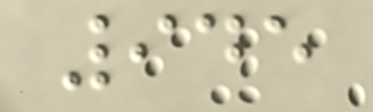945
